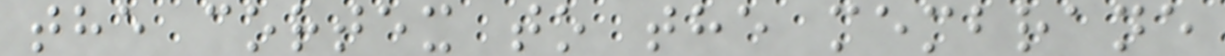the cortex to the membrane
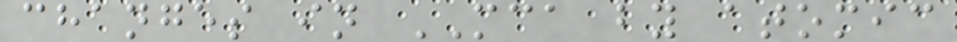changes in MCA by atomic
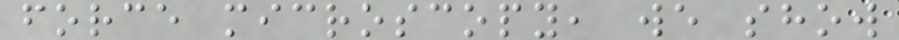force microscopy, we show
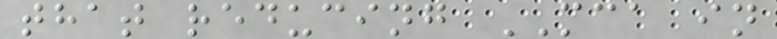that reducing MCA in
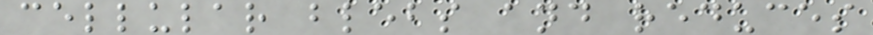cellular blebs and reduces
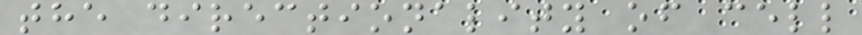the directionality of cell
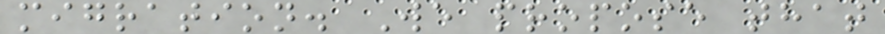migration. We propose that
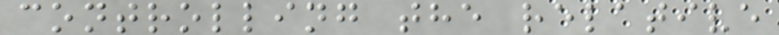controlling the relative
